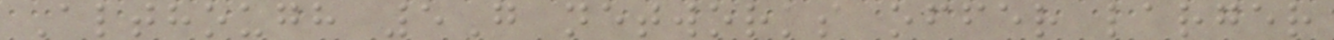Although 5G networks offer larger
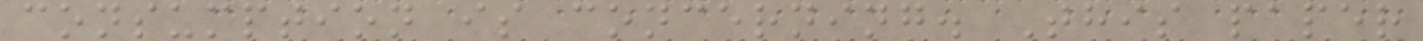consumption is concerning. This paper
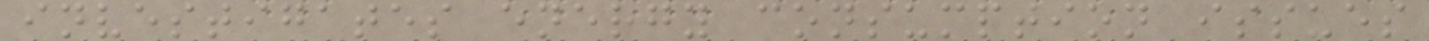investigates energy consumption issues
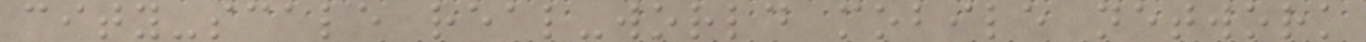city-scale real-world mobile network
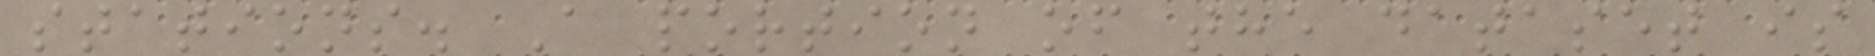stations. A portion of the dataset is
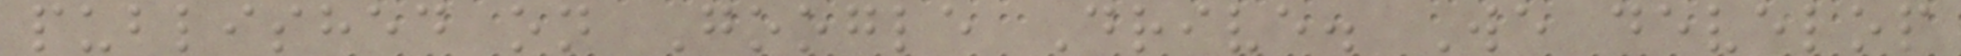published on Google Drive. We develop
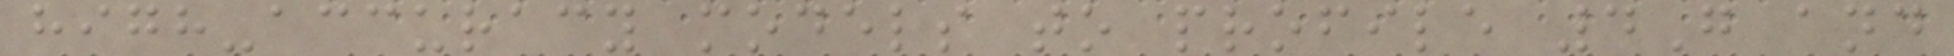high-accuracy models to profile 4G and
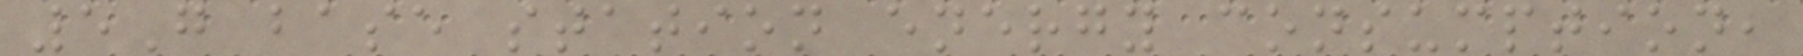5G base station energy consumption,
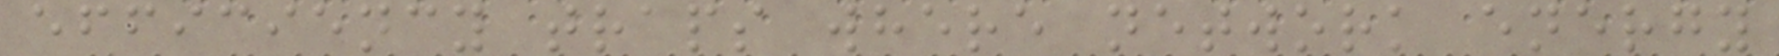efficiency traps where network energy
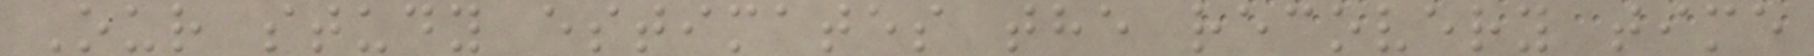Our study estimates the recovery time
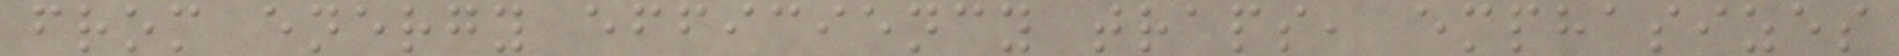from energy efficiency traps, emphasizes
